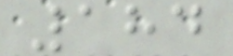184
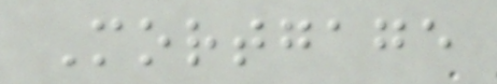Mortgage
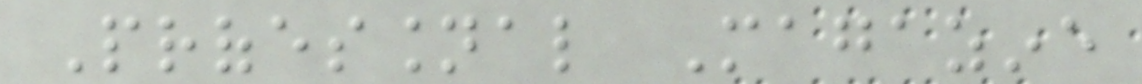Professional Magazine
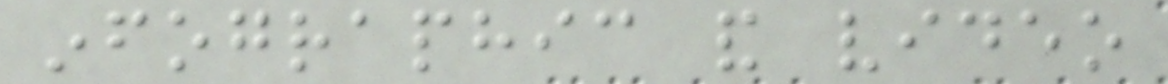infographic and video
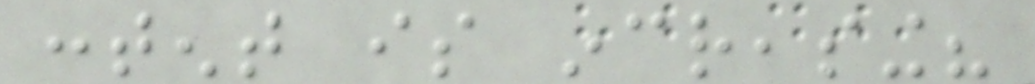content is increasing?
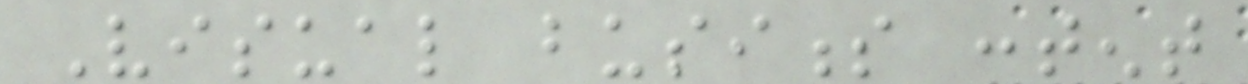Visual business content
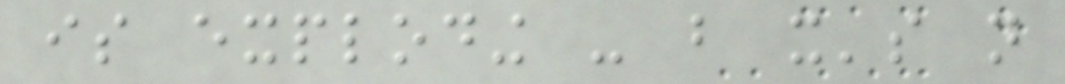is exploding - but it's not
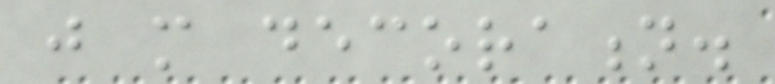just more decoration.
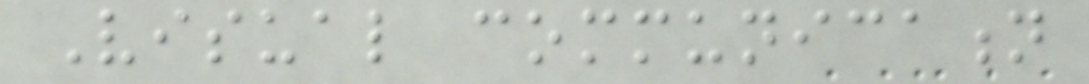Visual communication
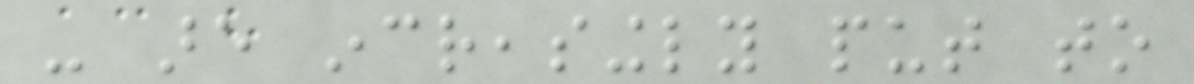- are increasingly put to
